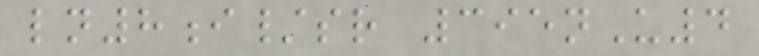ln8i/sr 395nU4
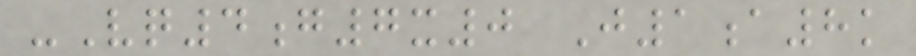-Vq4g7x0 J1a8k
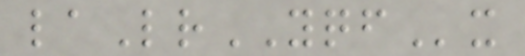laLrYQFx
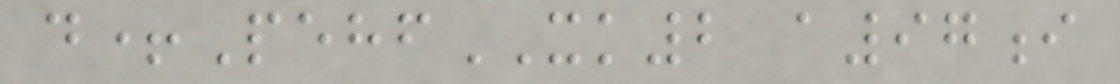d+PehfXK2 a97i
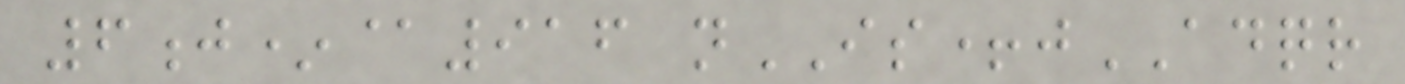6j*@916 nIS+jADQR
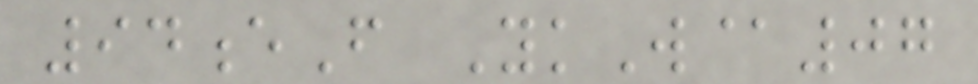94eF YkW@07
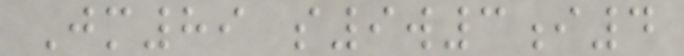Jm89 s9w3i4
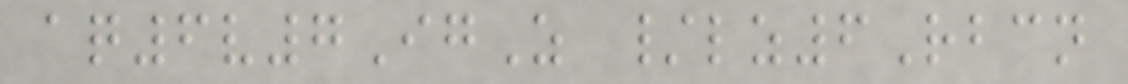aq6v7IgZ /lz6Rbcn
